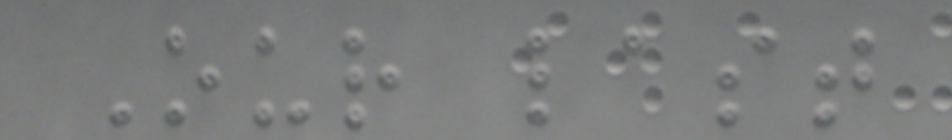Our last
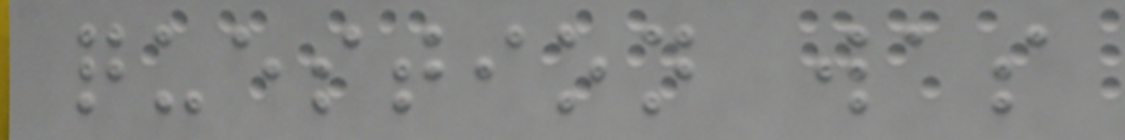question was
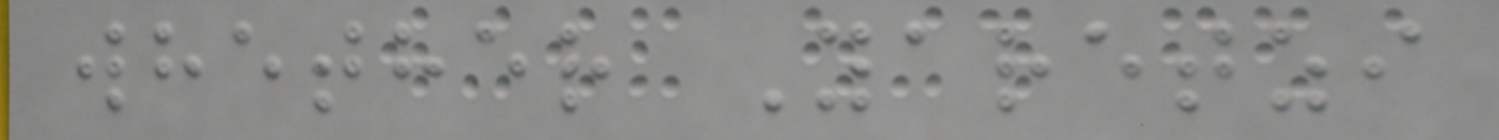whether Yaretzi
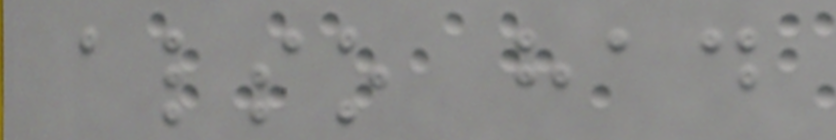also had
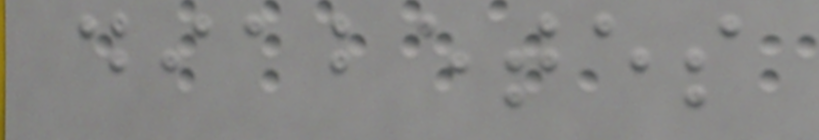diabetes
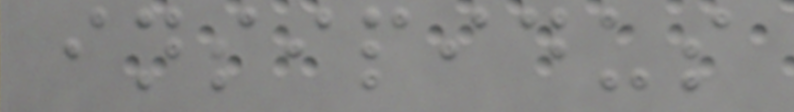insipidus
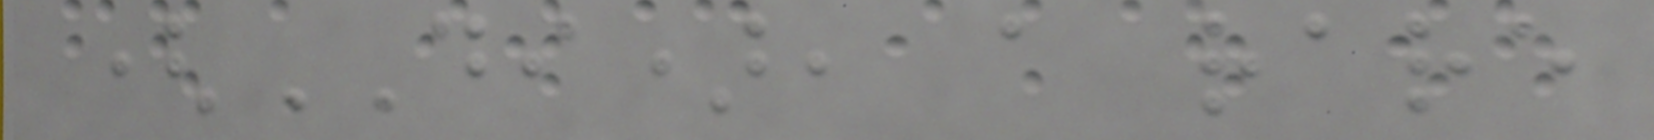(DI), a rare
